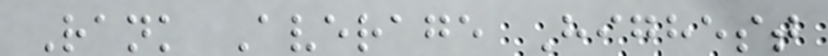Rank Average Highest
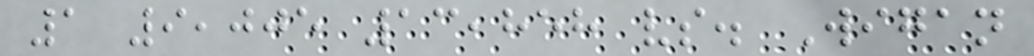1 9,005 13,858 vs. Wigan
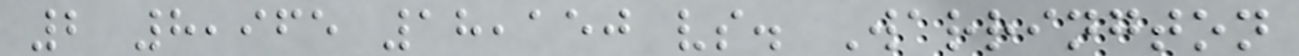2 8,965 18,150 vs. Warrington
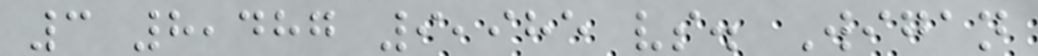3 8,487 9,985 vs. Wigan
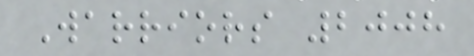Warriors 2008
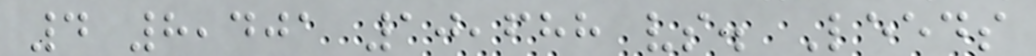4 8,401 10,688 vs. Leeds
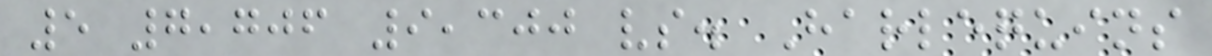5 7,706 9,300 vs. Harlequins
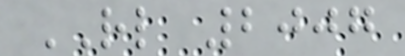RL 2007
